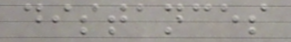distances
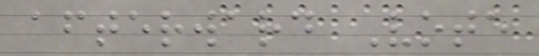afterward Vote
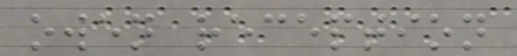owen reception
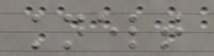knelt
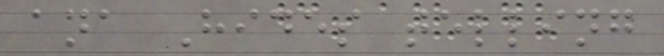ana Hides telling
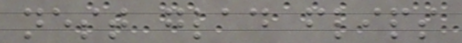nest glad flips
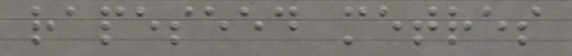rapeseed metres
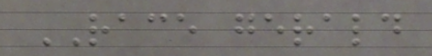RACE gerald
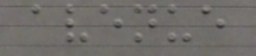avenue
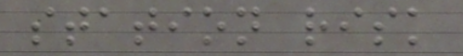station risk
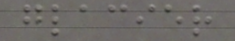glacier
